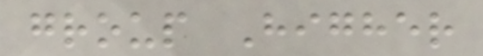group Higher
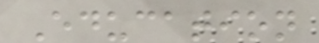Education
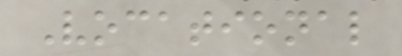Vocational
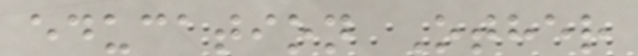education Other
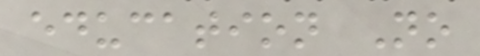education No
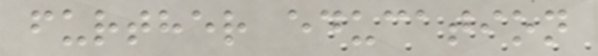further education
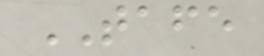TAFE
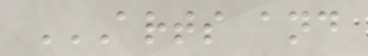ARTS AND
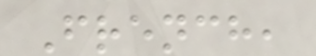French,
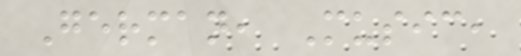German, Music,
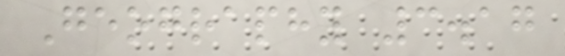Geography 3.17
